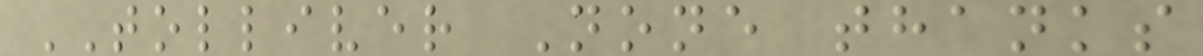TOLLIVER None thanks
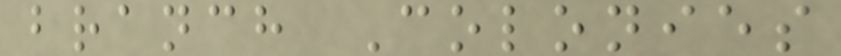branch Colonies
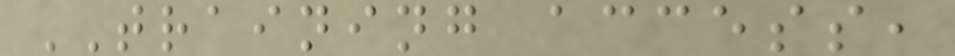TRAINING access,
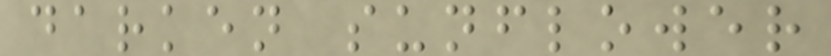darken sunflower
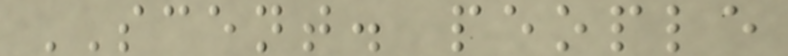SCENT. people
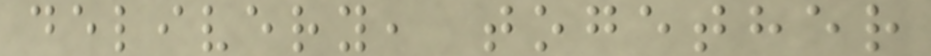delivery, together
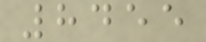8455
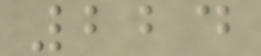224
